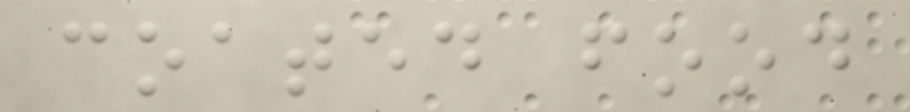coated food
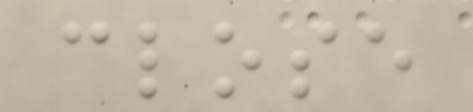close
